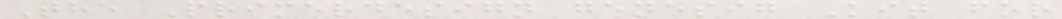The Primerdesign genesig Kit for
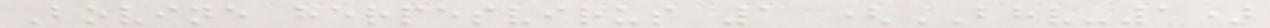Bovine herpesvirus 1 (BHV-1)
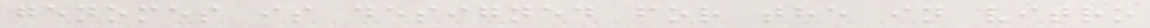genomes is designed for the in vitro
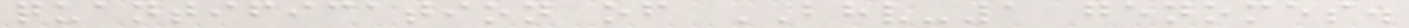quantification of BHV-1 genomes.
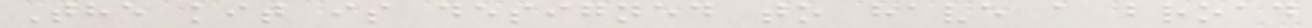The kit is designed to have a broad
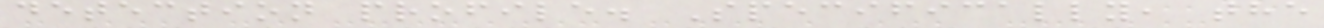detection profile. Specifically, the
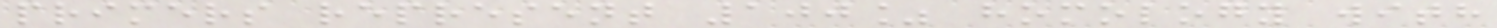primers represent 100% homology with
